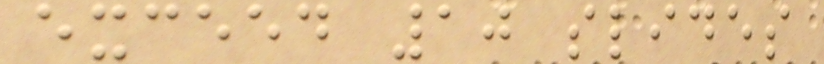exceed 10 slides
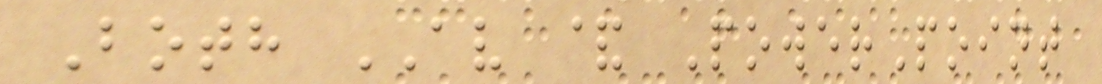Both AV & PowerPoint
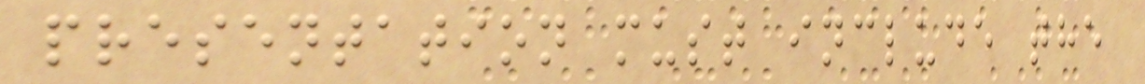presentation must include the
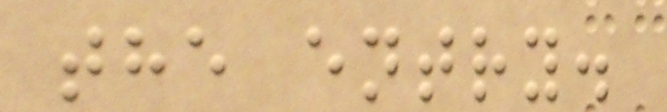the entry.
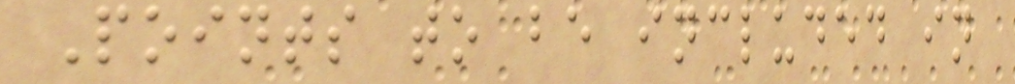Points to be included in
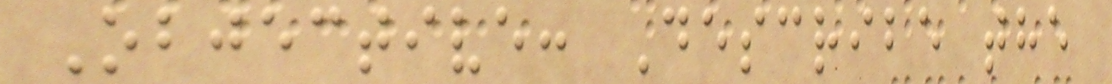Objective: Describe the
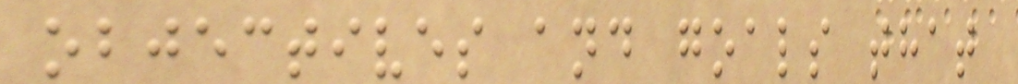objectives and goals that
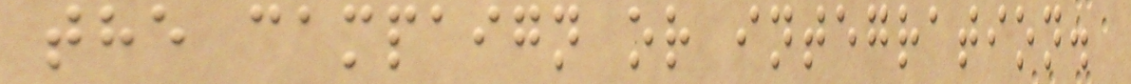the campaign or integration.
